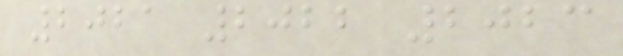2021 2022 2023
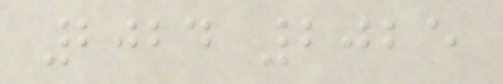2024 2025
